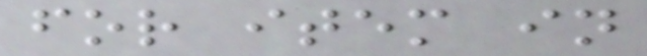for item in
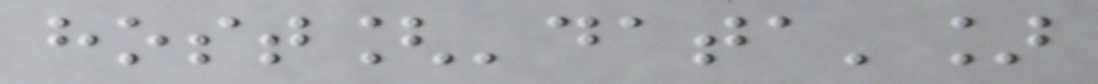host['data']
